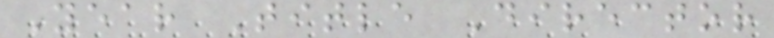Year Title Director
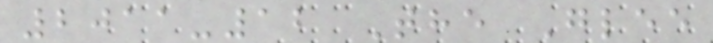2011-12 The Glee
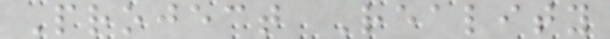Project Reality
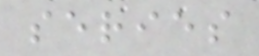series
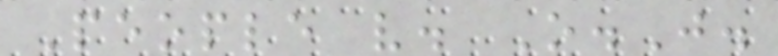People v. O.J.
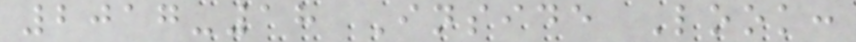2017-18 Inside Look:
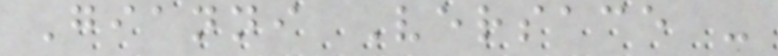Gianni Versace -
